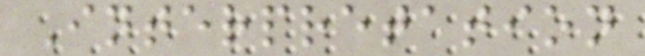Interpretation
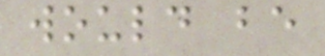would be
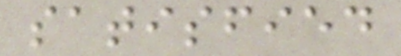satisfied
